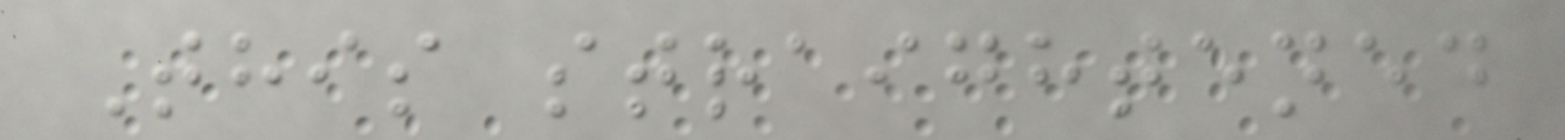This straightened
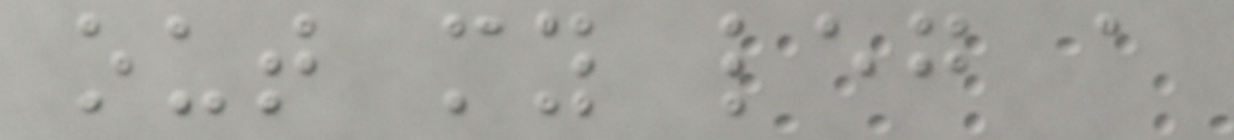out my leg a
